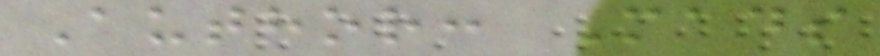Author: Mads
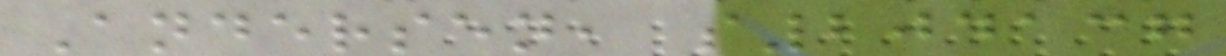Andersen, s204137
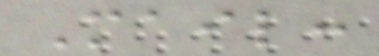Mail:
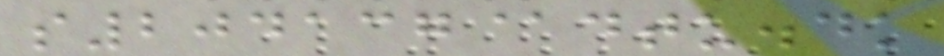s204137@dtu.dk
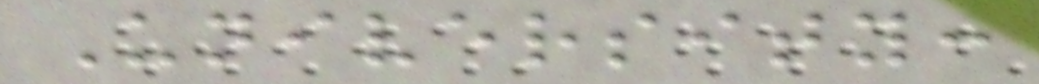University:
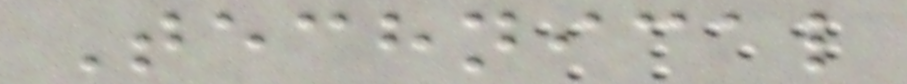Technical
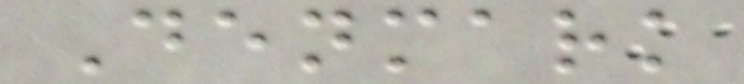Denmark
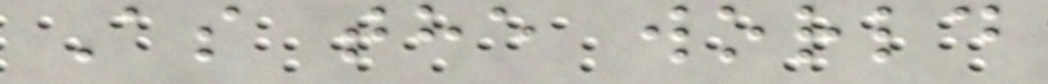As the world
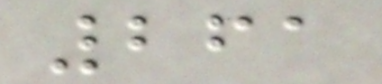261
